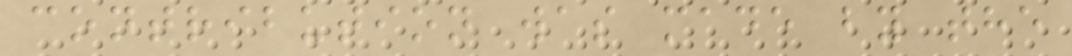contribution was made by the
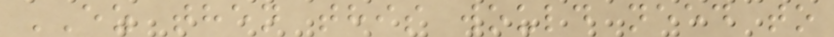EZ then this would need to
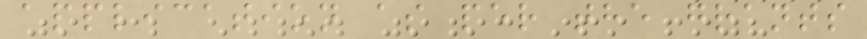application as per the grants
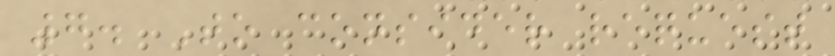7. To consider request
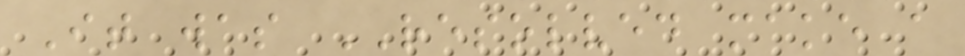It was RESOLVED make a
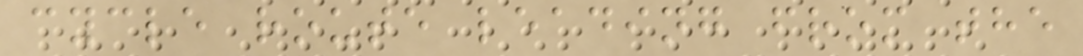cycle route leading from the
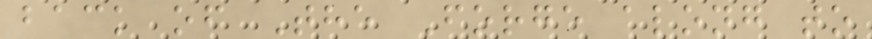back of The Forge along to
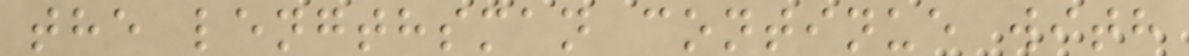the lengthsman continue with
